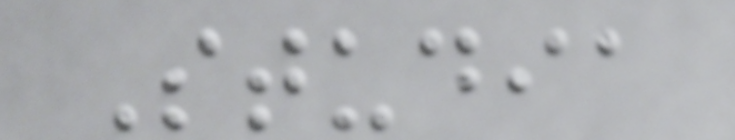Studia
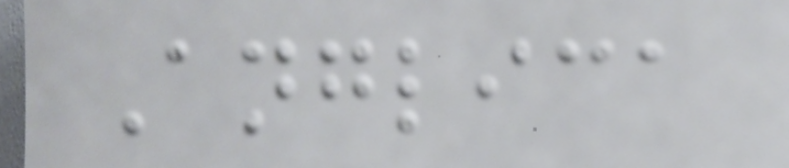Anglica
